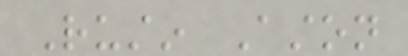Rustin Aston
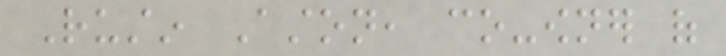Rustin Aston, co-owner of
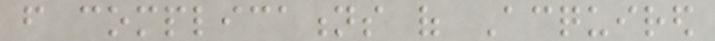from complications of Acquired
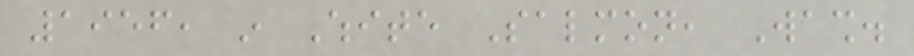1956, in White Salmon, Wash.
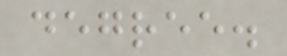degree.
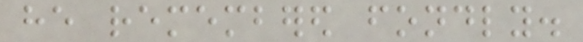he remembered fondly.
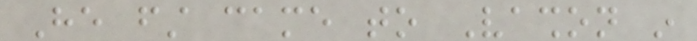He first came to Vashon in
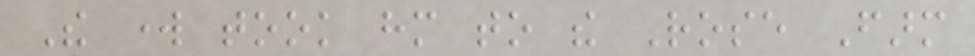The work took him to the Rose Farm
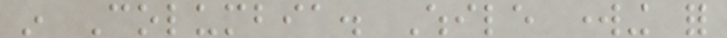in Columbia. While working for
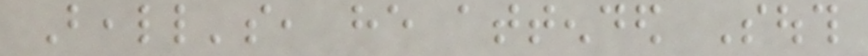Beall's, he attended South
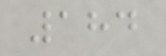184
